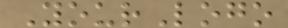YourLogo
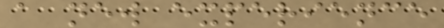a new experience
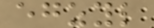egzyl
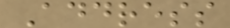Address
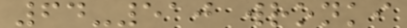64-510 wronki
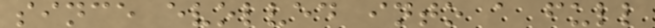since evolved into a full
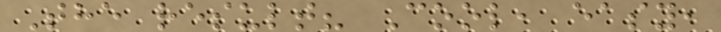The result? Cool, easy,
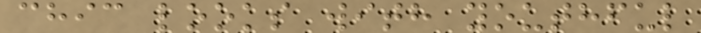chic looks with youthful
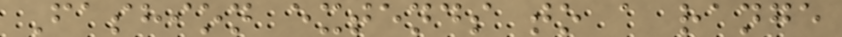Fashion extends to a range
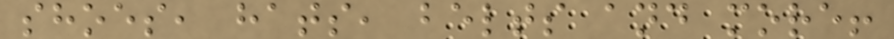shoes, hats, belts and more!
